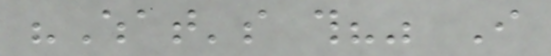"What's this?" I
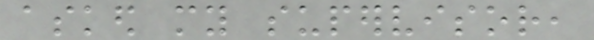asked my supervisor,
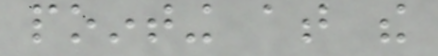pointing at the
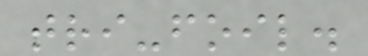tri-foil.
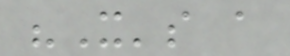"It's a
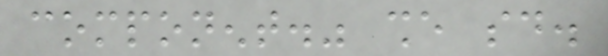component." she said.
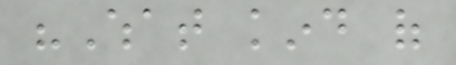"What kind of
